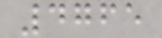4765
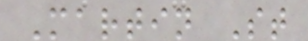Martin St
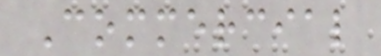Commercial
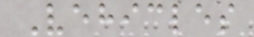Vehicles
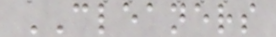CLEANERS
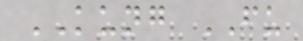KUNG FU
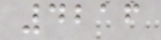4216
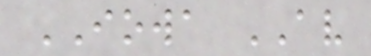IOWA AV
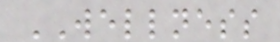WELLNESS
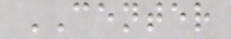CENTER
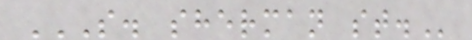S. SHERMAN ST.
